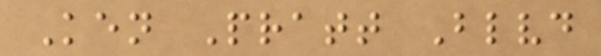Ken Pratt Blvd
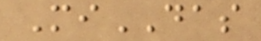MiDAS
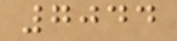7044
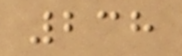238
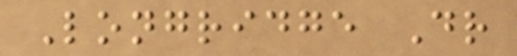Longridge Dr
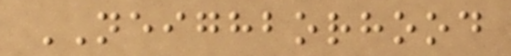NEIGHBORHOOD
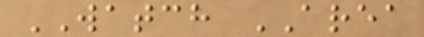WATCH AREA
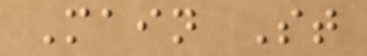Main St
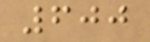600
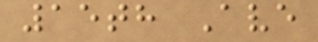15th Ave
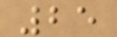25
